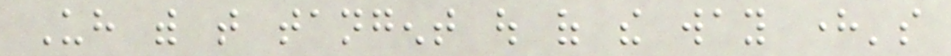Uh with that tangent out of the way here's
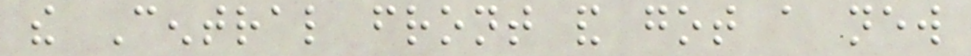the Central front and got a new
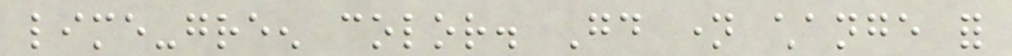lime-green color. Good name change for
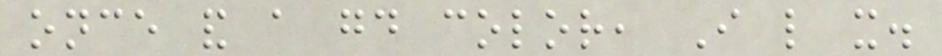once and a good color, I like it.
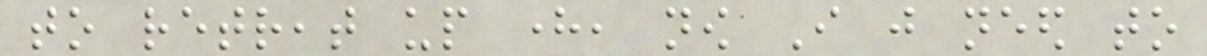to retreat up here, now I just need to
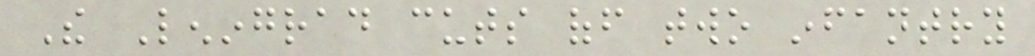The Leningrad cuts off two infantry
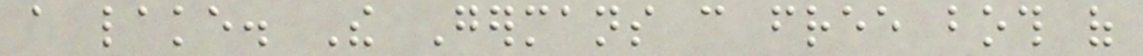a lake. The Germans can free both of
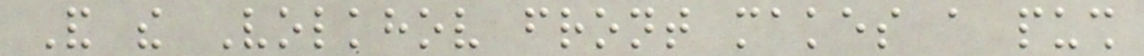And the Volkhov front makes a push
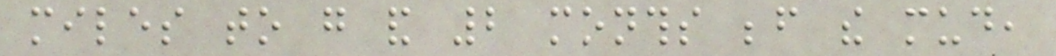miles to go and 2 months before the mud,
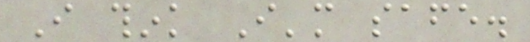I think I'm safe.
